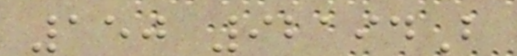150 92194B
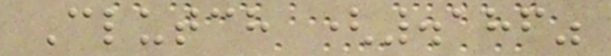Clutch (.186"
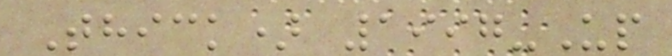Thick) 1997-Up
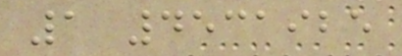1 4531925
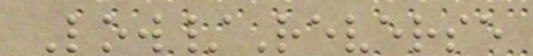Low/Reverse
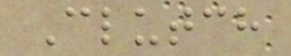Clutch
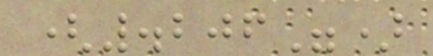(.206")
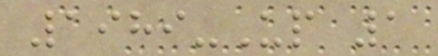1989-Up 1
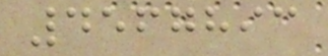4567893
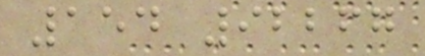154 92267
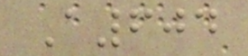A604
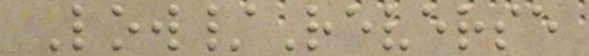Low/Reverse
